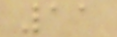11
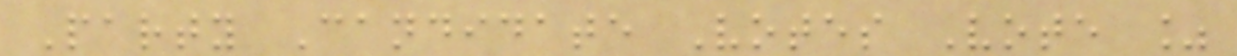Party Candidate Votes Vote %
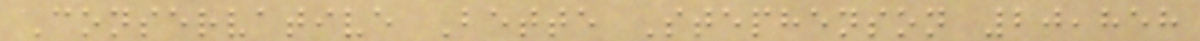Conservative Bette Stephenson 20,858
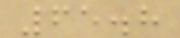65.8
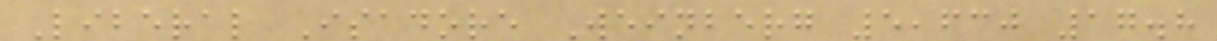Liberal Isadore Weinberg 5,630 17.8
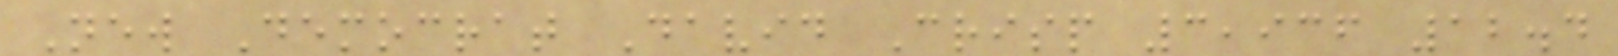New Democrat David Crisp 3,936 12.4
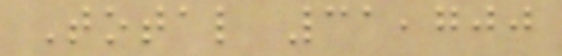Total 31,700
